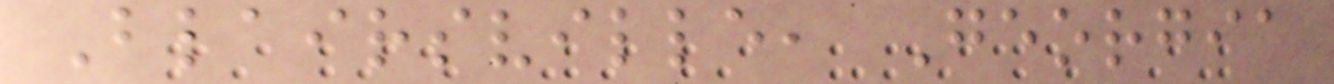Blairsville, Georgia
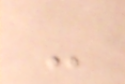-
